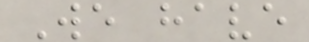We have
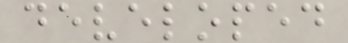developed
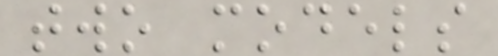two models
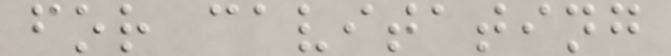for cavitating
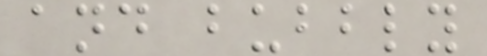and bubbly
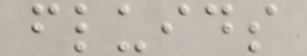fluids
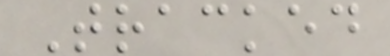Tracked
